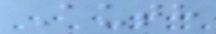Auth
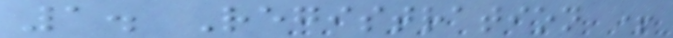1. Registration +
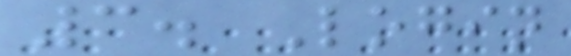3. Login
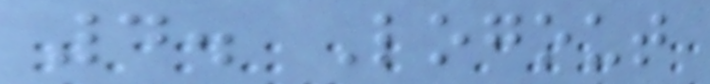4. Logout
